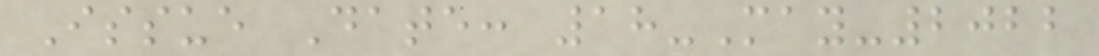Issue Date: 18-May-2022
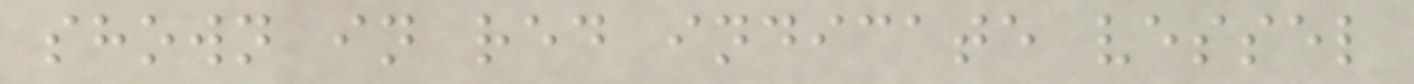shown in red indicate vessel
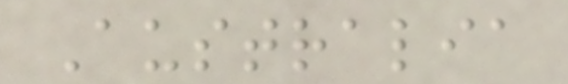Australia
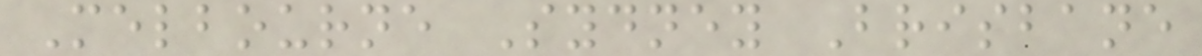Melbourne Sydney Brisbane
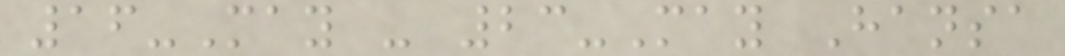16-May - 23-May Hansa
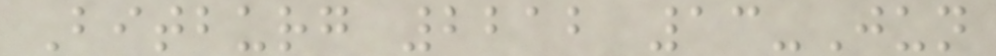Bitburg 2212 13-Jun
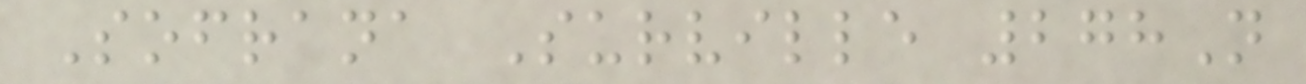Sofrana Surville 278N
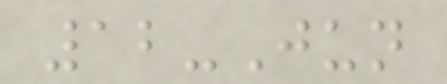12-Jun
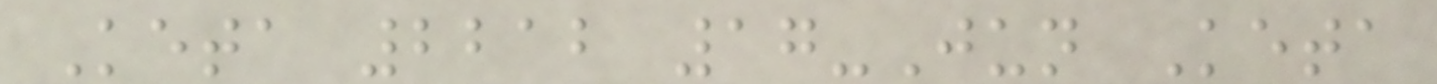Keta 2212 17-Jun Keta
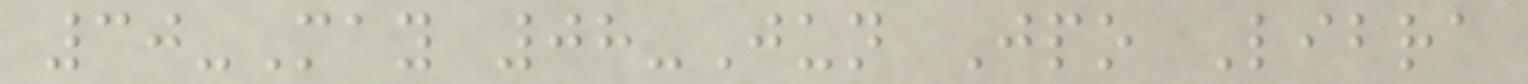30-May 08-Jun Jpo Libra
